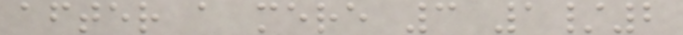after a mere 3 1/2
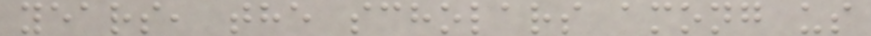years, the scholars among us
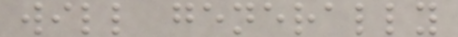will generally
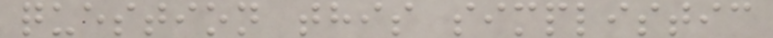question this simplistic
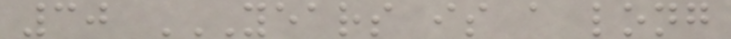30 YEARS IS A LONG
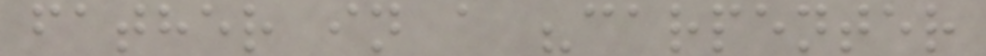father in a "carpenter
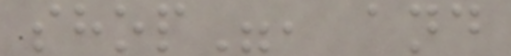shop", and
